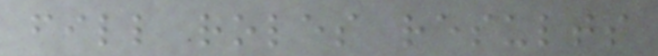fill roles results
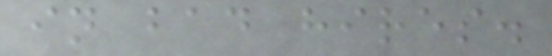in bad hires.
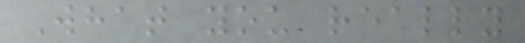What you really
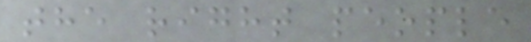the right people
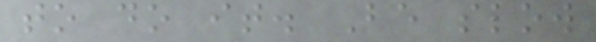to do it. Be slow
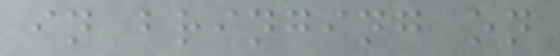in bringing on
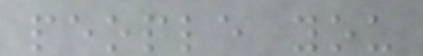people you
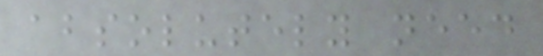absolutely need
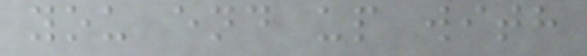you end up with
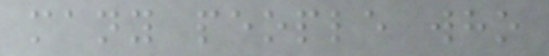many people who
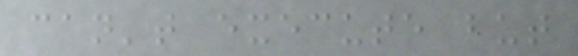can't execute but
